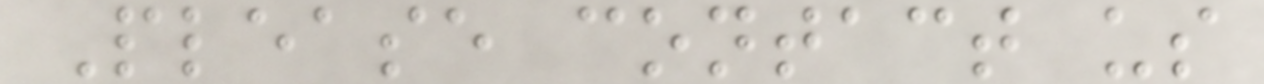Please contact us
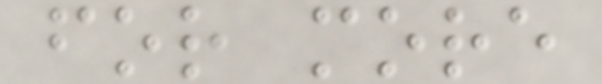for more
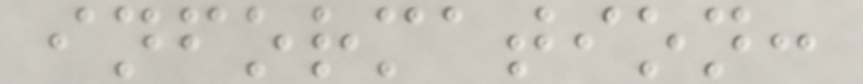information:
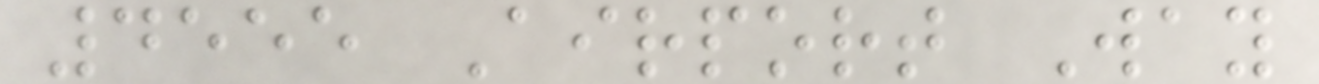4555 Airport Way
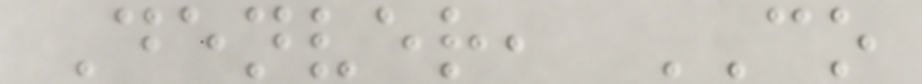Denver, CO
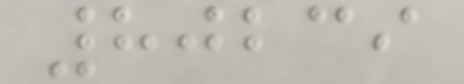80239
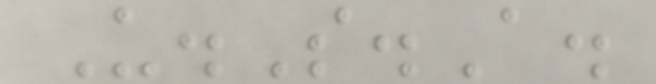U.S.A.
